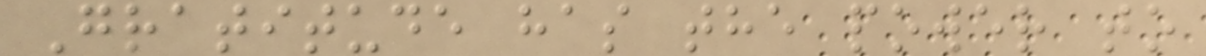Gratitude has the power to
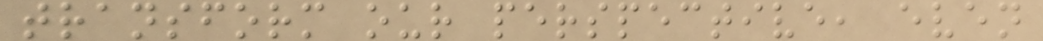transform our perspective, even
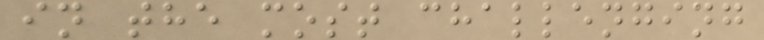in the most challenging
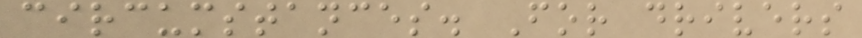circumstances. For drivers
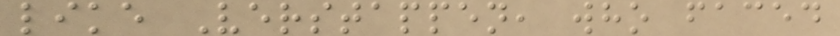like Verstappen, who faced
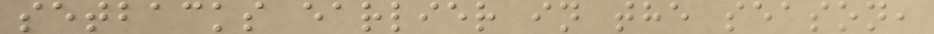setbacks earlier in the season,
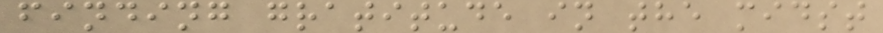finding gratitude in the midst
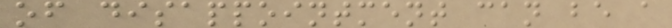of disappointment can be a
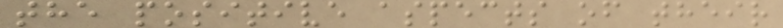the positive aspects of their
